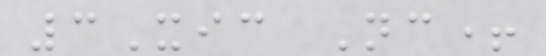3Xic Nc+
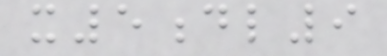x5dl9
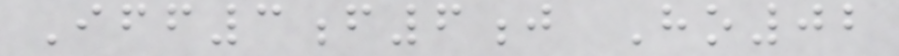Iff3f6j Ho02
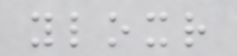yloxr
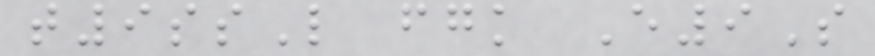t9ssL fgk E9S
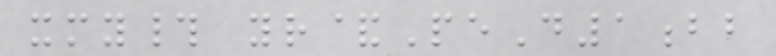xmy# yr&PeD1bb
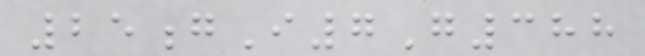25gI7G388
